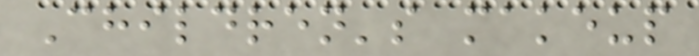Children's makeup
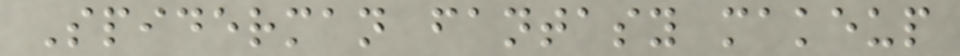Spiderman fantasy makeup
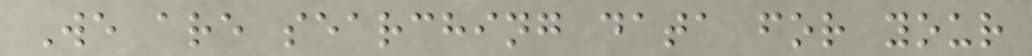We are searching data for your
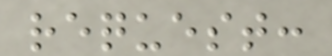request:
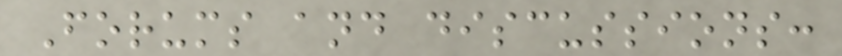Forums and discussions:
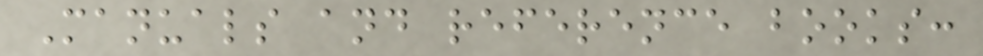Manuals and reference books:
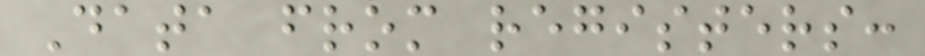Data from registers:
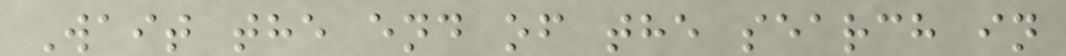Wait the end of the search in
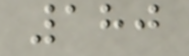180
